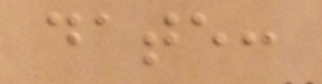date:
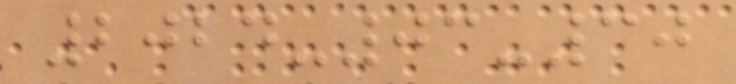2024-03-30
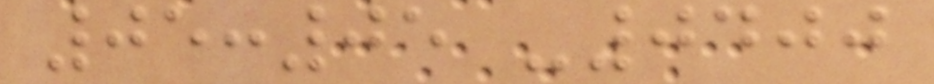05:05 -0400
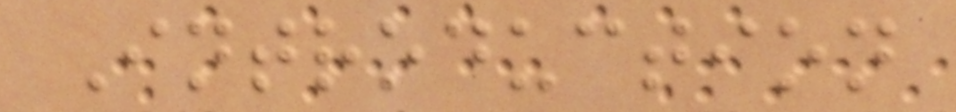Introduction
